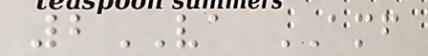2VA AMF
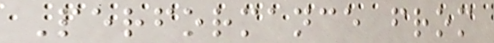Performance from
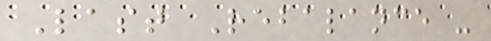Last Rebalance -
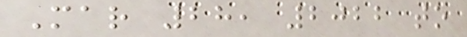Mar 28, 2022 to
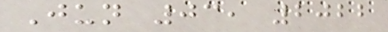Jun 03, 2022
